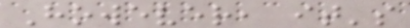However, it's
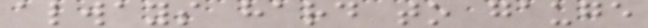always hard to gauge
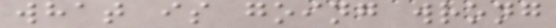what is going wrong
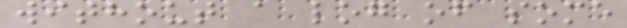without a log of some
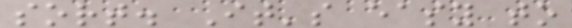sort. It's easy to
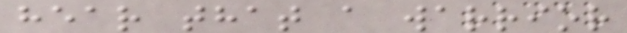hear that a warrior
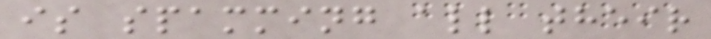is spamming all their
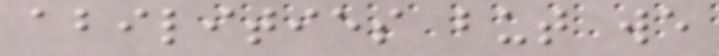abilities but we
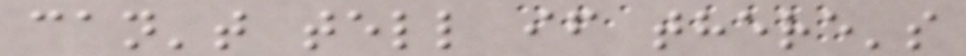can't tell if there's
